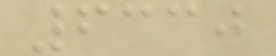6330
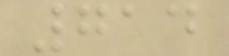714
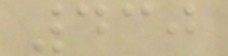430
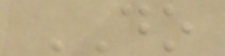DO
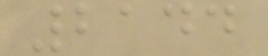2144
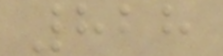828
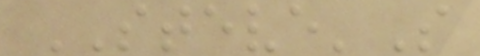STEVE'S
